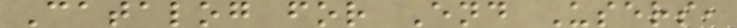Catalog for End Users,
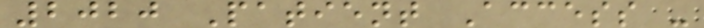2020 Patient Access -
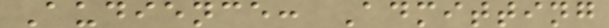Audience: Admitting
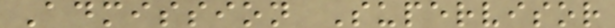Admission Supervisor
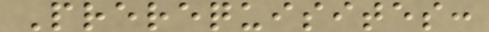Prerequisites:
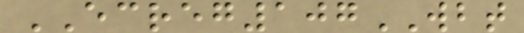ECREG107WBT
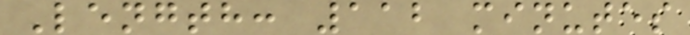Length: 112 minutes
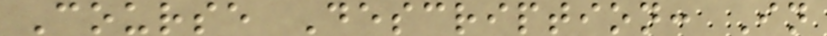Course Description: In
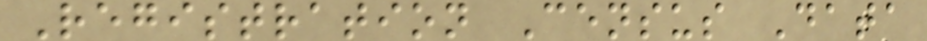Registration Census Data
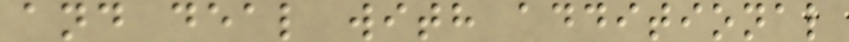and deal with additional
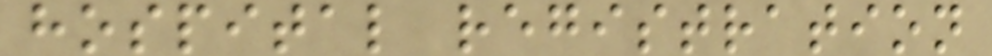hospital registration
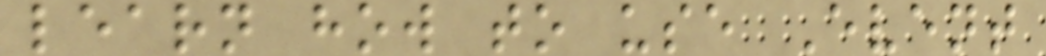learn how to use Event
